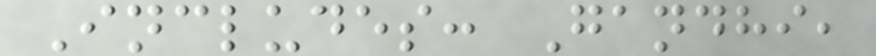Includes: Gandhi,
